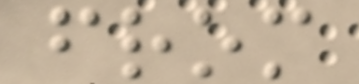from
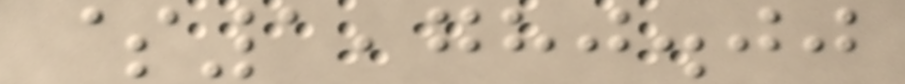$1,780.00
